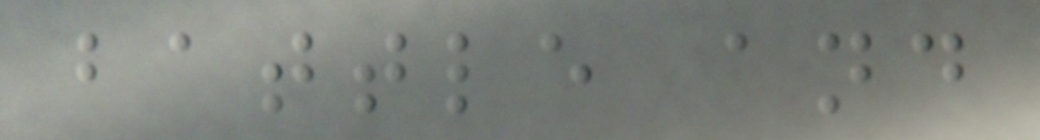battle and
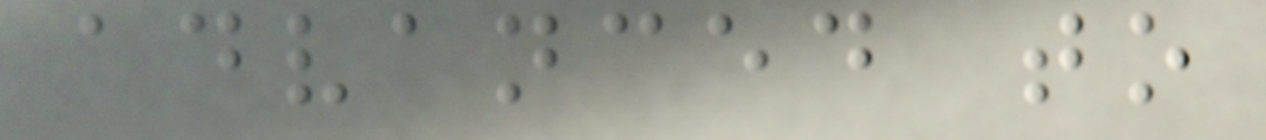advanced to
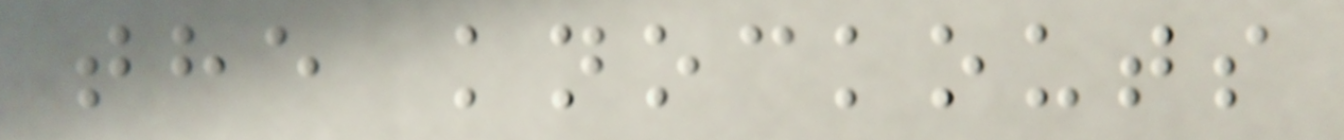the knockouts
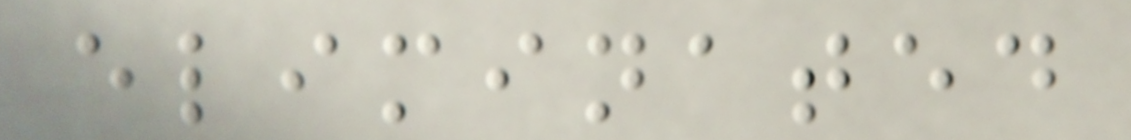eliminated
